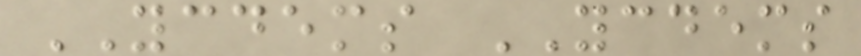YCDEMS YCDEMS
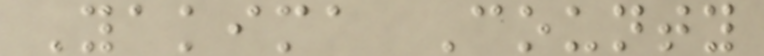Yakima County
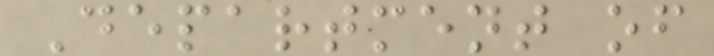Department of
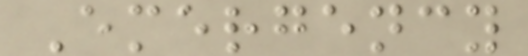Emergency
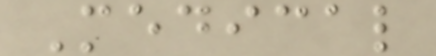Medical
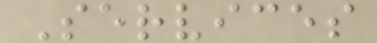Services
